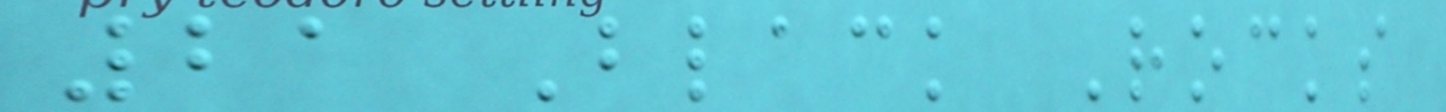21 Black Rocks
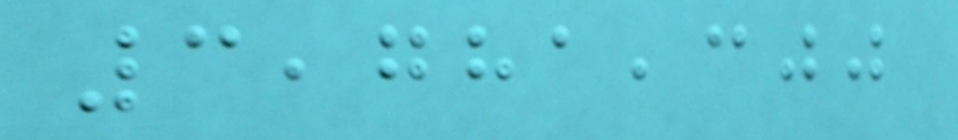3,781,300
